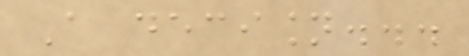A decision...
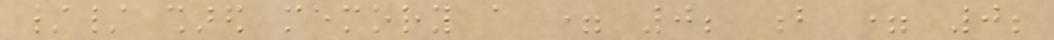// shared memory a = 0; b = 0;
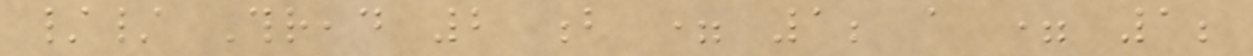// Thread 2 b = 1; a = 1;
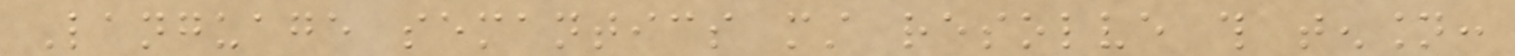Language semantics must resolve this tension:
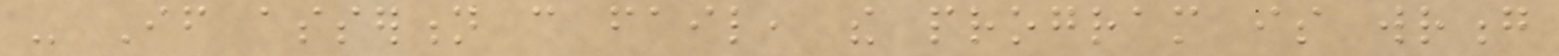- If assertion can fail, the program is wrong
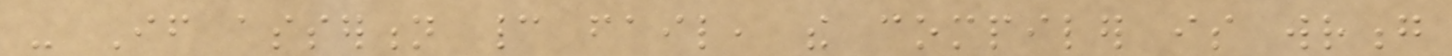- If assertion cannot fail, the compiler is wrong
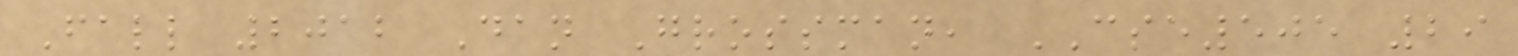Fall 2012 Dan Grossman, CSE505 29
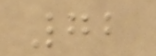72
